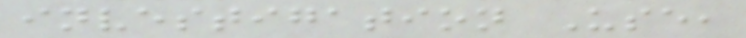investigation Use,
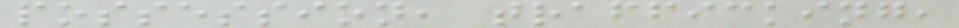possession, trafficking,
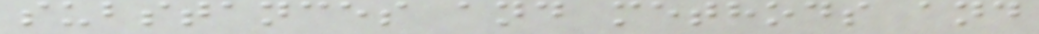substances and methods and
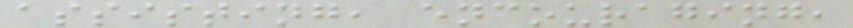assisting, encouraging,
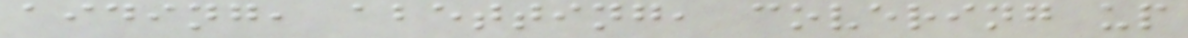aiding, abetting, covering up
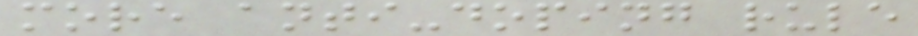more anti-doping rule
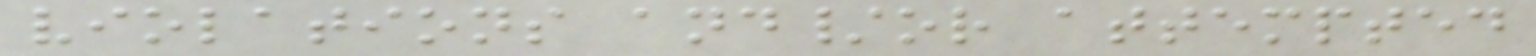violations and/or attempted
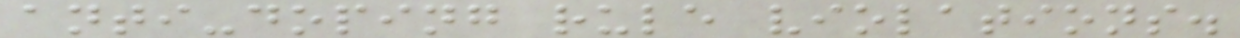anti-doping rule violations.
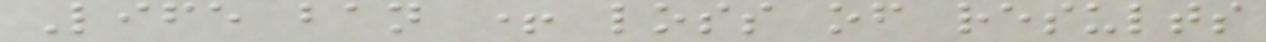Life ban + loss of results
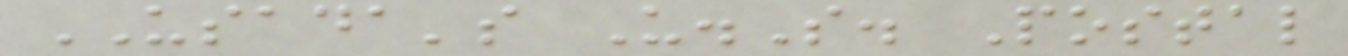USADA's U.S. Postal
